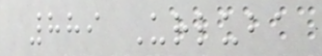889 Urluba
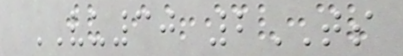VU30 2TS
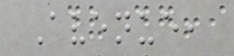Avenue,
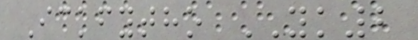Ickfytho YK2
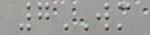7WM
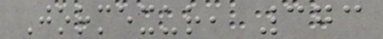Jormexur, 373
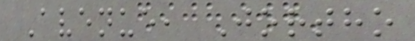Avenue, Jortho
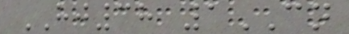HJ38 1CN
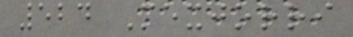524 Mexjorri
